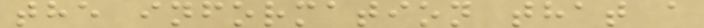the information that a
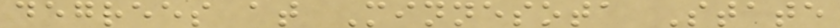degrees at Minnesota State
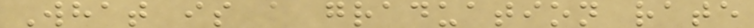What is a graduation rate
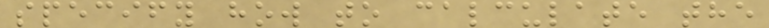specify how to calculate the
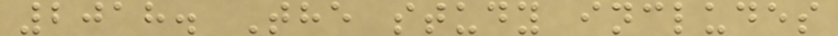2018. The study includes
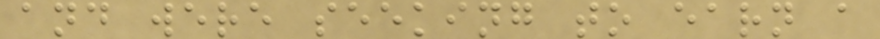and were seeking to earn a
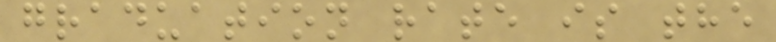graduation rate is the
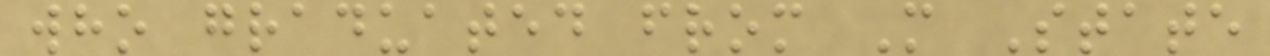who graduated from M State
